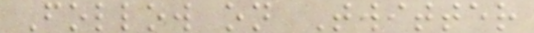Follow on Twitter
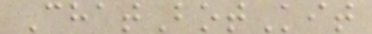ChatBotKit
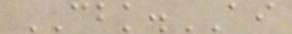CBK.AI
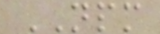NPM
